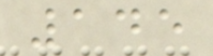145
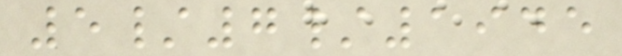5/7/1945
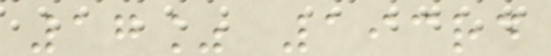17% 193rd
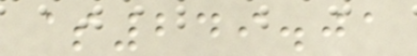$249.01
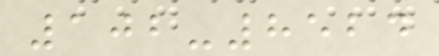102-8524
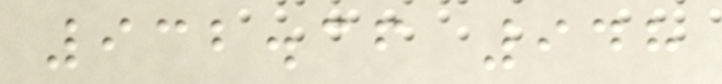932.36 948
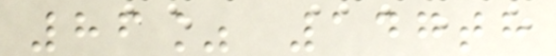86% 147th
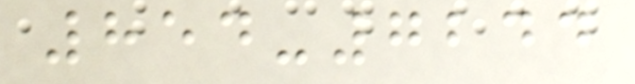854-7244
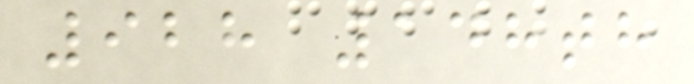928 148th
